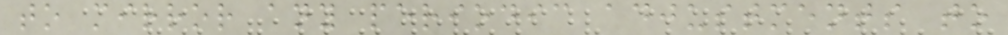to mirror any periodic adjustments to
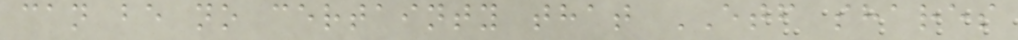can be no certainty that ETF shares
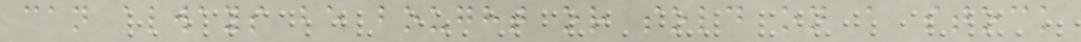can always be bought or sold on a stock
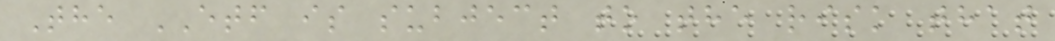The ETF is subject to the risk that
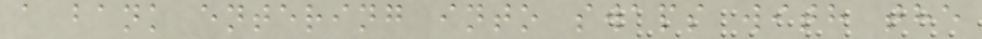a bank entering into swaps with the
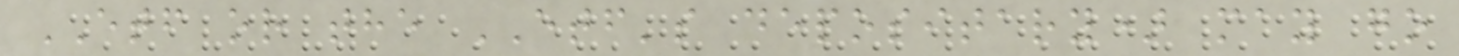ETF or the ETF's depositary) may go
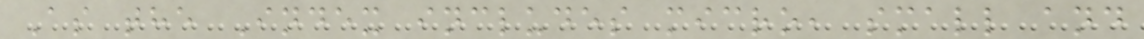As the Index includes micro, small and
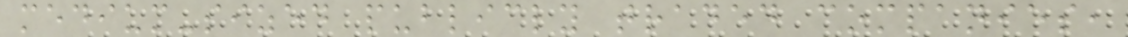medium-sized publicly traded companies,
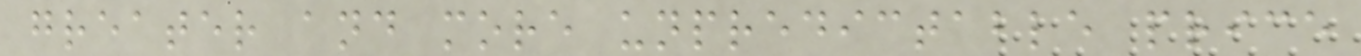greater and more unpredictable price
